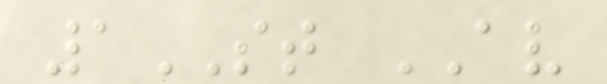1ST AV
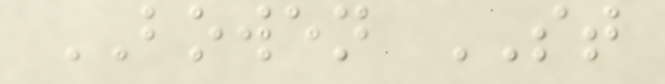BOWEN ST
